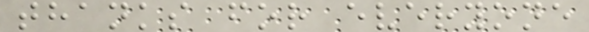thanks for everyone
